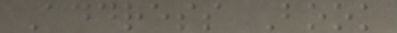Address Book
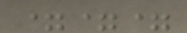===
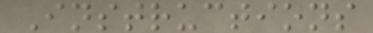Instructions
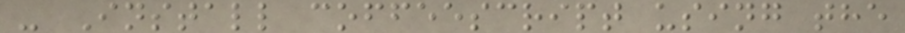- Install coffeescript using the
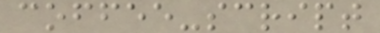coffee-script
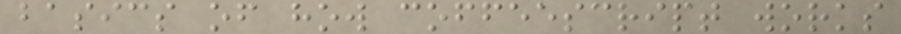basics of how coffeescript works
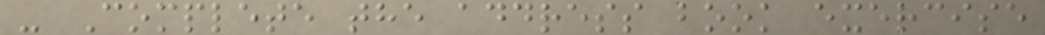- Complete the address book exercise
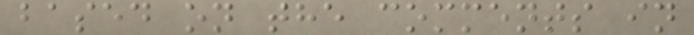based on the comments in
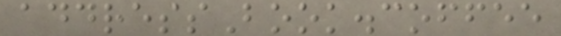addressBook.coffee
